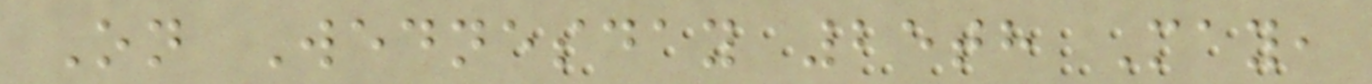On Wednesday 25th May,
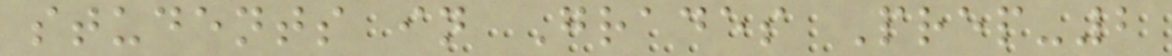students in Grades Prep-2
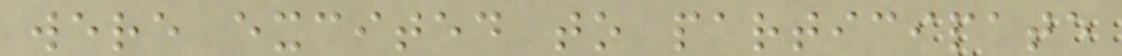were excited to participate
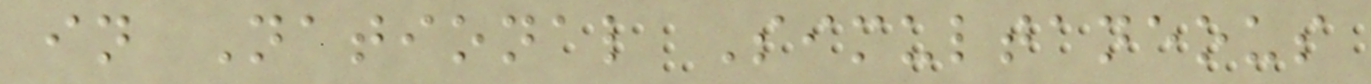in National Simultaneous
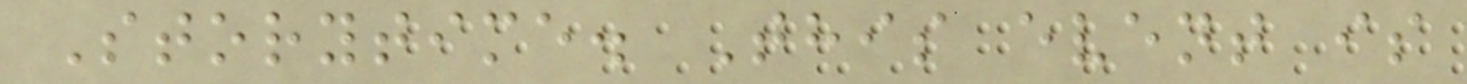Storytime. This event is
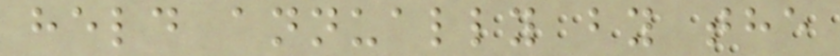held annually by the
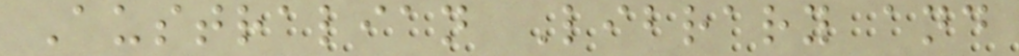Australian Library and
